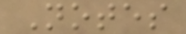Notes
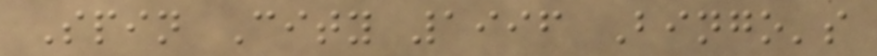Spin City 1996 Bingo's
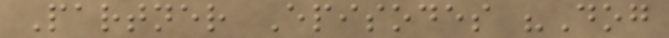Partner Episodes "Dog
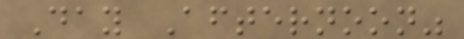Day Afternoon"
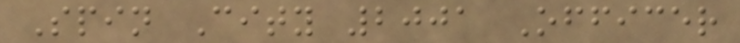Spin City 2001 Officer
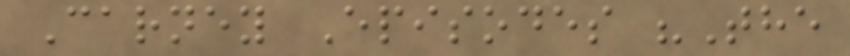Carney Episodes "The
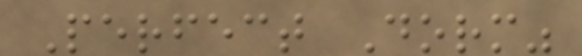Perfect Dorm"
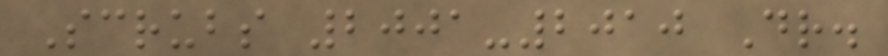Scrubs 2001-2010 Dr.
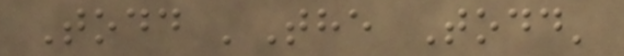Todd 'The Todd'
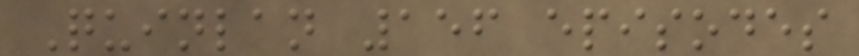Quinlan 156 episodes
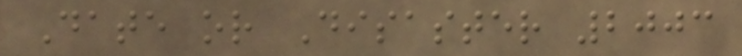Date or Disaster 2003
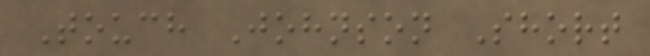Touch Johnson Short
